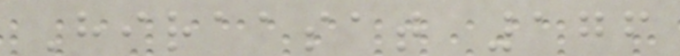Hiraasat 176
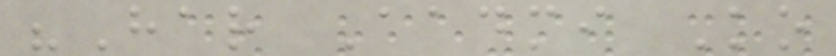"Har Aadmi Ko
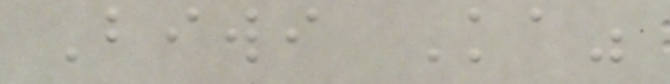Biwi Ka"
